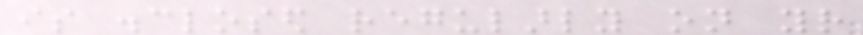is disclosed regularly on your
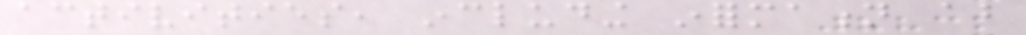activities, including information about
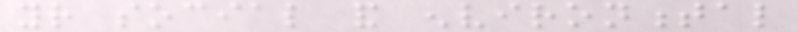your social and environmental
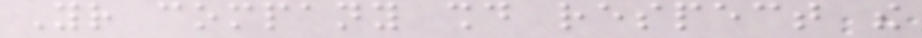Your company should respect the
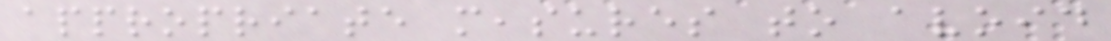appropriate measures to avoid
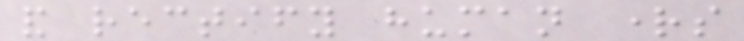and rectify human rights
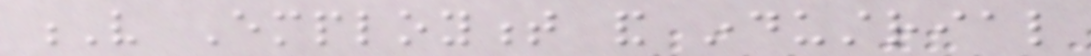V Employment and industrial
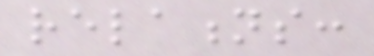relations:
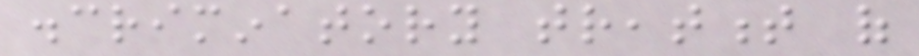discriminatory treatment of
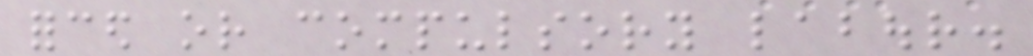forced or compulsory labour.
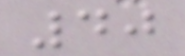40
